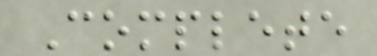Complete
